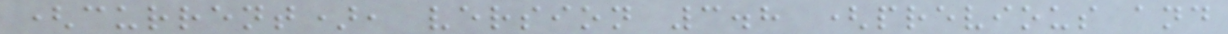(current), version 3.8 (previous and
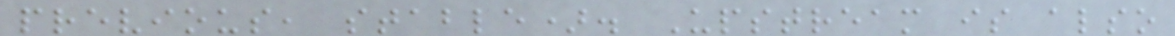previous, stable). Upstream is also
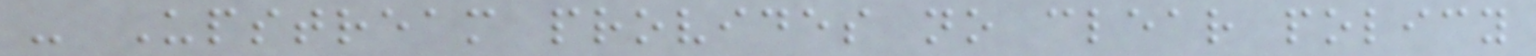- Upstream provides no clear policy
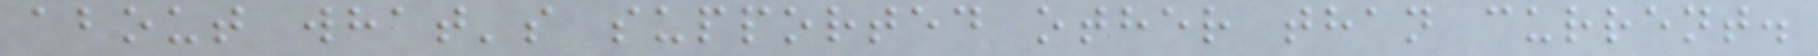about what's supported other than current.
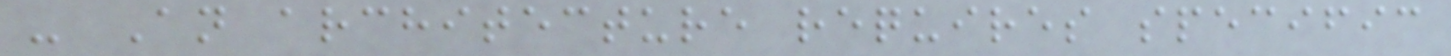- An architecture requires specific
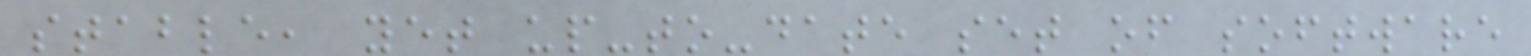stable, yet up-to-date set of software
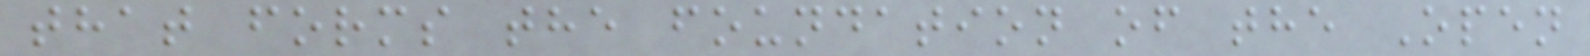that forms the foundation of the Open
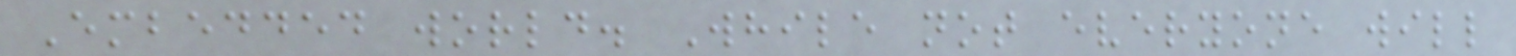Embedded world. While not everyone will
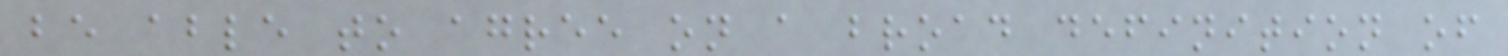be able to agree on a broad definition of
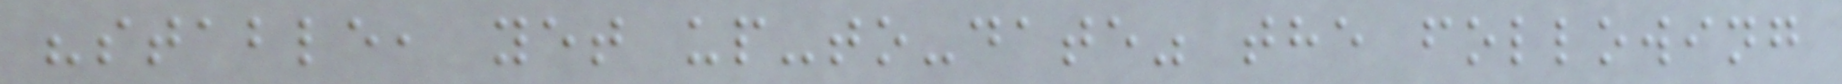"stable, yet up-to-date" the following
